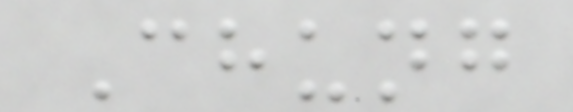Chung
